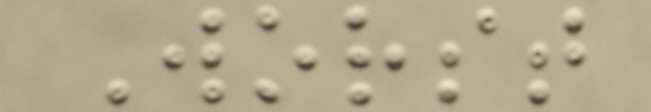Worst
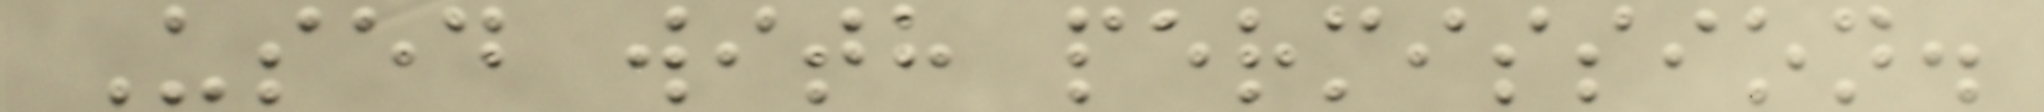Used with permission.
